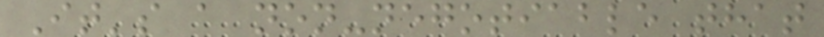It's a non-negotiable that
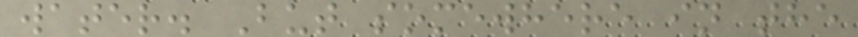water. But somewhere in the
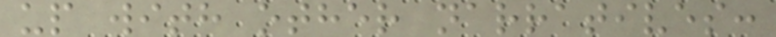up with other narratives:
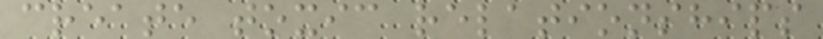create toxic relationships
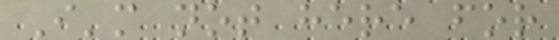I'm not here for
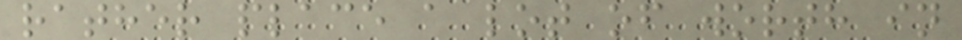rather place a lot of worth in
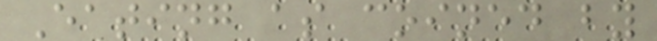Eating as coined by
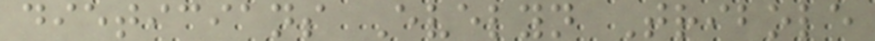dieticians Evelyn Tribole
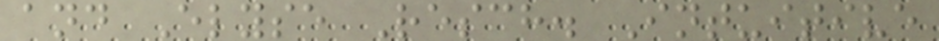and Elyse Resch. Intuitive
